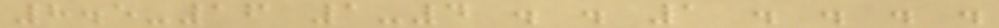8.5-16 1-4 . . 1 . . . .
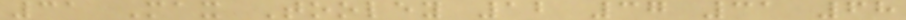31 Max Tooley 12 37 31 68
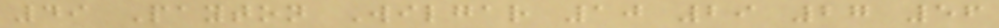49 Payton Wilgar 10 29 27 56
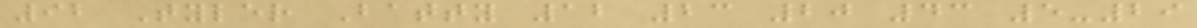92 Tyler Batty 12 23 20 43 5-29
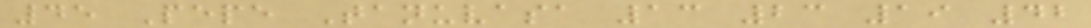45 Pepe Tanuvasa 13 23 19 42
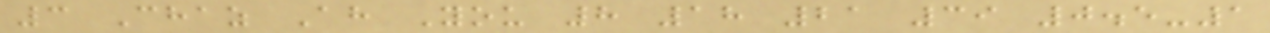3 Chaz Ah You 8 18 21 39 0.5-1
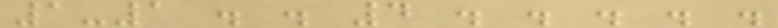1-1 . . 4 . . . . .
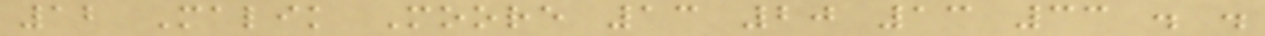12 Malik Moore 13 20 13 33 . .
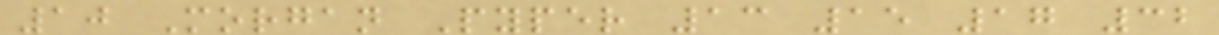10 Morgan Pyper 13 15 17 32
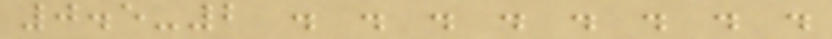0.5-2 . . . . . . . .
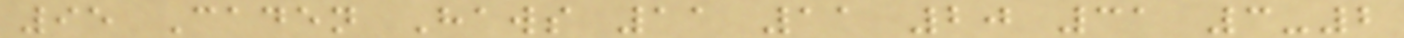95 Caden Haws 11 11 20 31 3-2
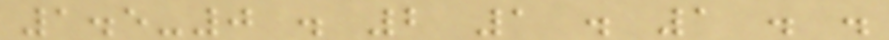1.5-0 . 2 1 . 1 . .
